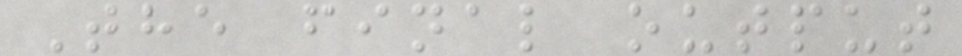The final output
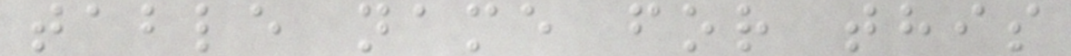table name for this
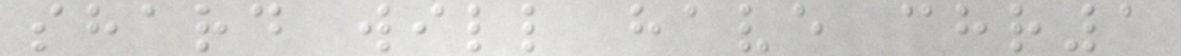shard will have chr1
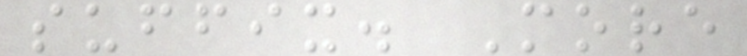suffix. More
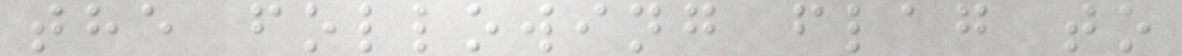the following flag to
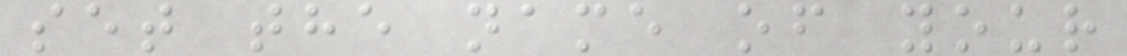set the name of your
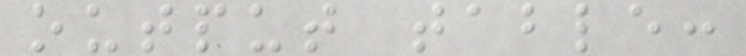output table:
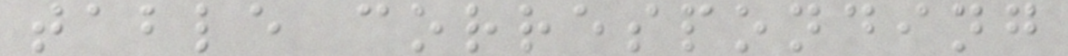table corresponding
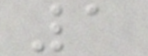1
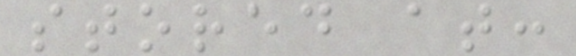stored at:
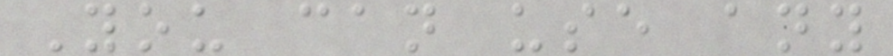You can use any
